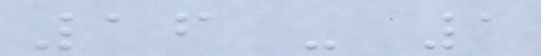16 - 1
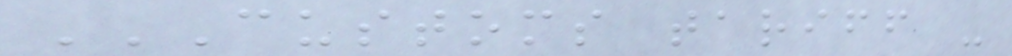CUSTOMS TARIFF -
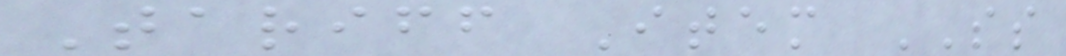Tariff Item SS
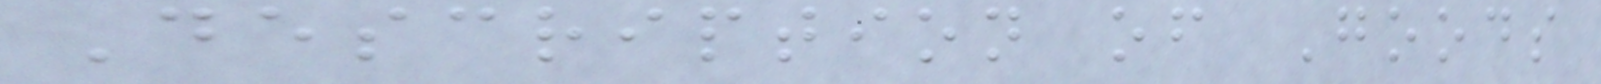Description of Goods
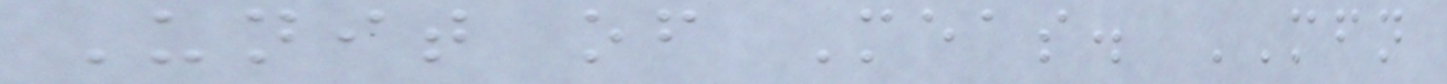Unit of Meas. MFN
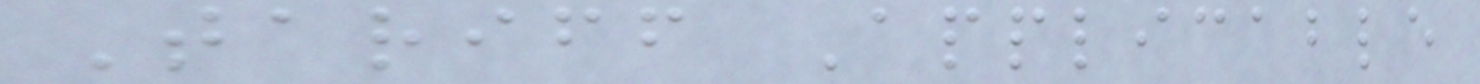Tariff Applicable
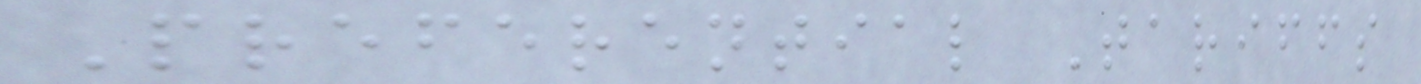Preferential Tariffs
